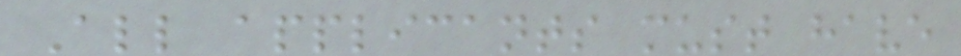All applicants must have
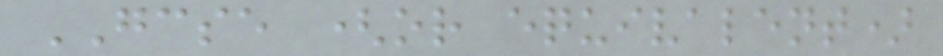GCSE (or equivalent)
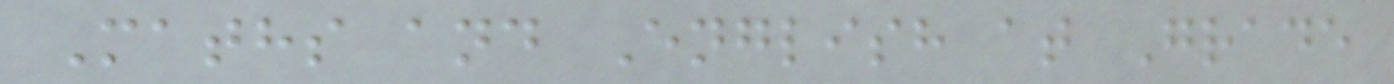Maths and English at Grade
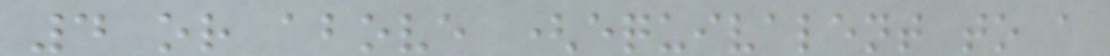4 or above (equivalent to a
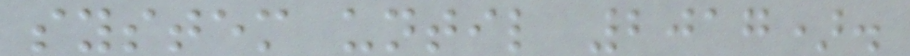system until 2017).
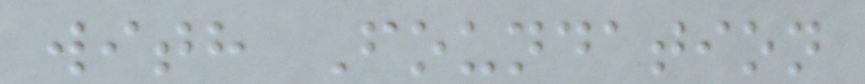with Foundation
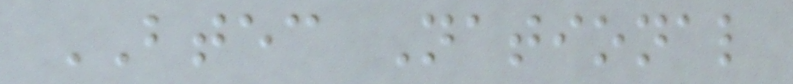BTEC National
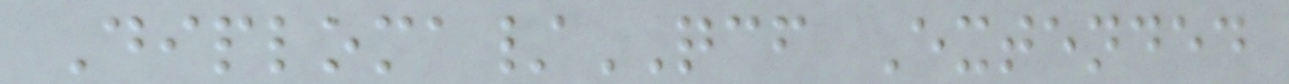Diploma/QCF Extended
